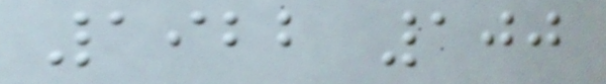1922 100
